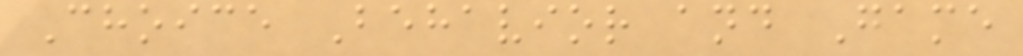Choice Behavior and Game
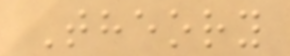Theory
